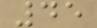45
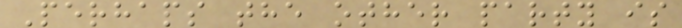Perhaps the other party is
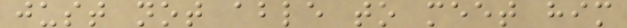just not able to meet him
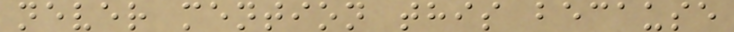never mention this because
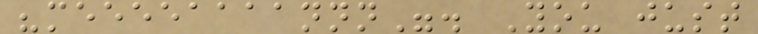"meeeeaaaannn". You just
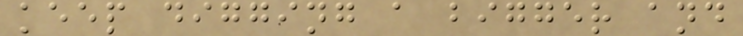keep digging a bigger and
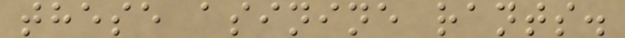these asinine rants.
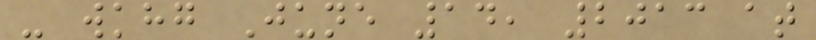- wkhg June 14, 2013 at
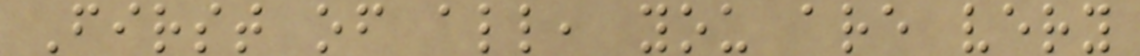First of all, you are very
